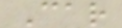Car
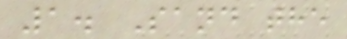1. Sand the
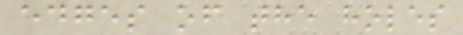edges of the holes
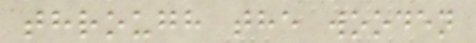through the wooden
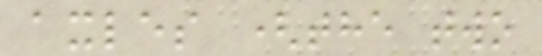axles (the two
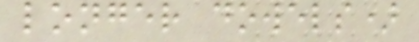longer dowels)
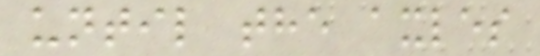until the axles
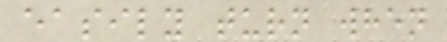easily turn when
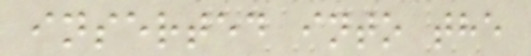inserted into the
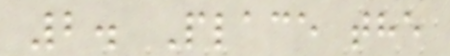2. Place the
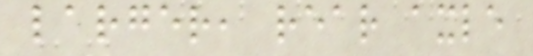larger, rear axle
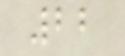22
